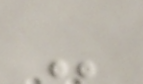-
